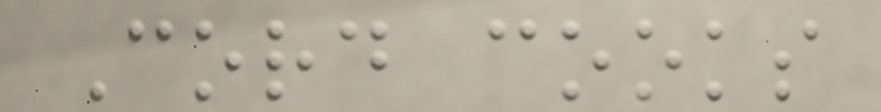Cord cooks
